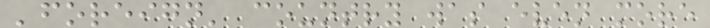'foreign' country was even more
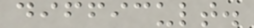difficult.
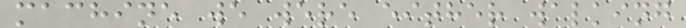machine we were either walking
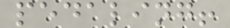pedaling!
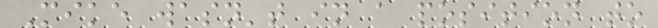Mike wasn't in a position to
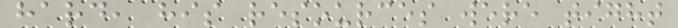hard, his resources were tight
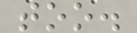too.
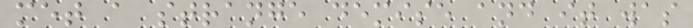met a strange demise and it was
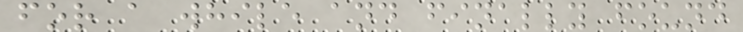for a while and finally found
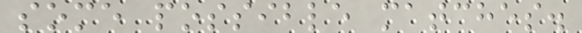some possible matches.
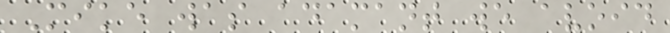Mike was adamant we avoid
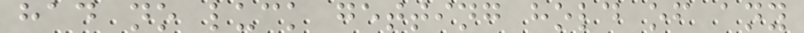had no luck getting hold of any
